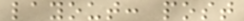layout: post
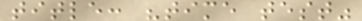title: "time test"
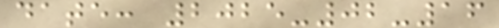date: 2025-02-16
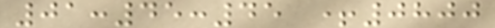01:45:45 +0800
